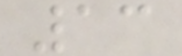13
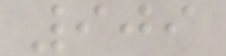909
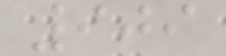909
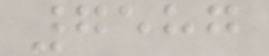7587
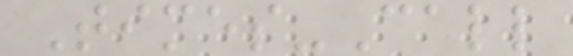Times-Call
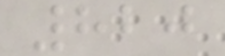820
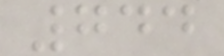744
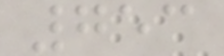753
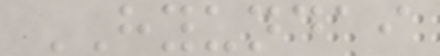HYUNDAI
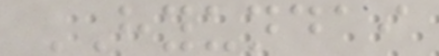HYUNDAI
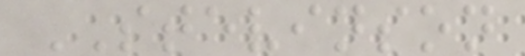STEVINSON
